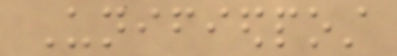Unifiedpost
